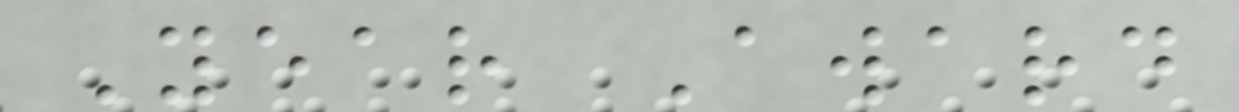Year Award
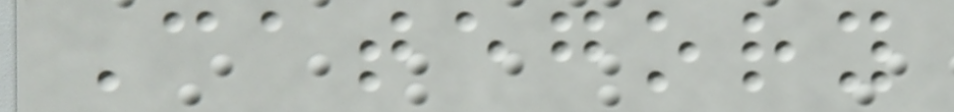Category
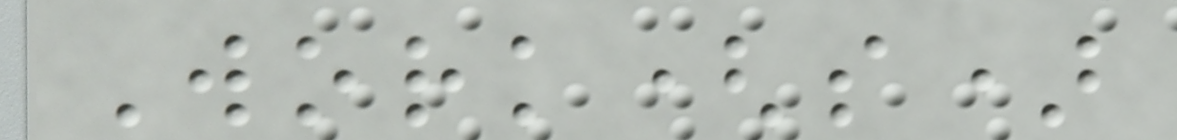Work(s)
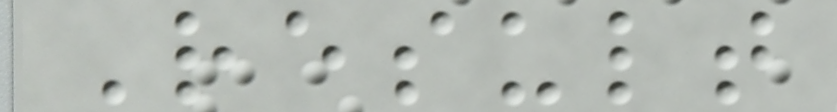Result
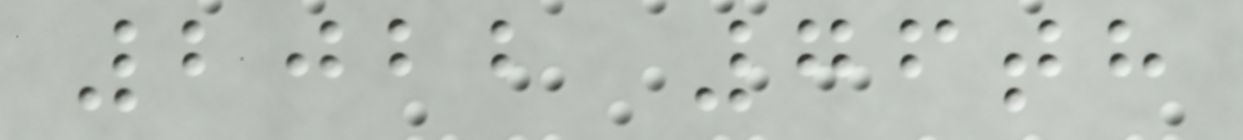2022 76th
